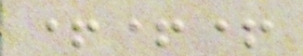+++
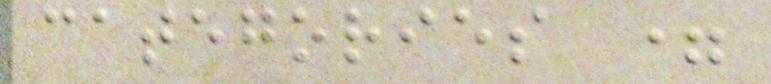categories =
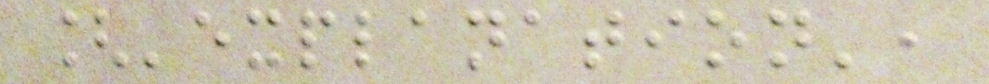['explanation',
